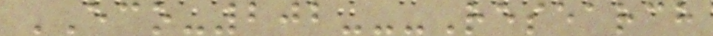ECO-202---Research
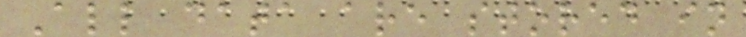All data are stored in
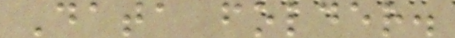Data folder.
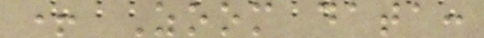+ Zoom data:
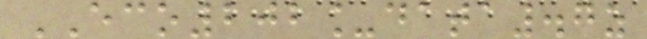ECO202_data.7z
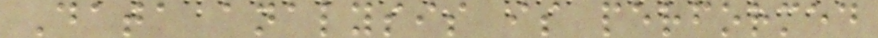Data analysis is performed
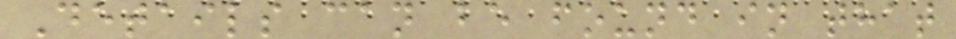Details can be found in that
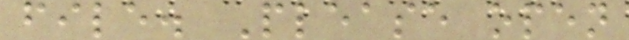file. Please open
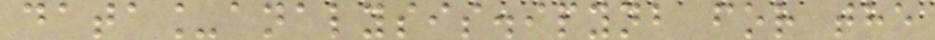data_analysis.ipynb for the
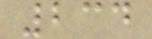234
